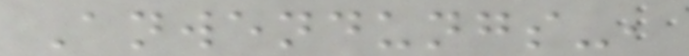Anwendungs-,
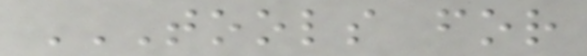TOOLS FOR
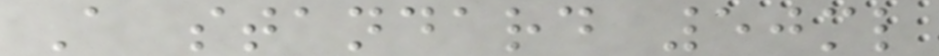A standard 50ml
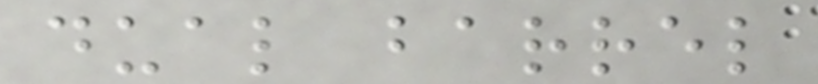dual barrel
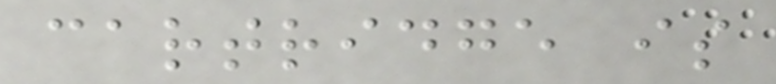cartridge is
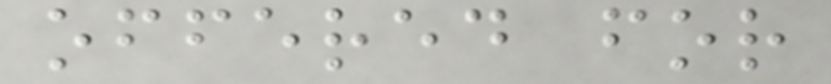offered for
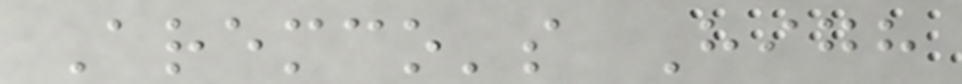Aremco's High
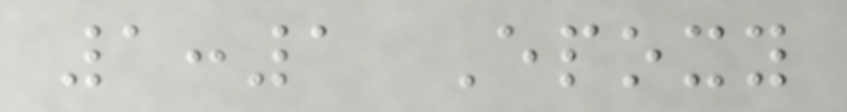1:1 Epoxy
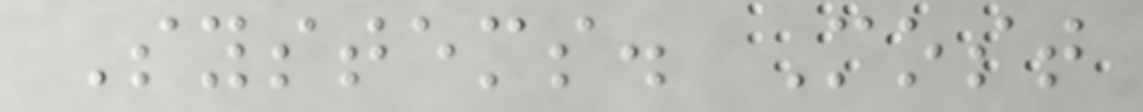Systems. Most
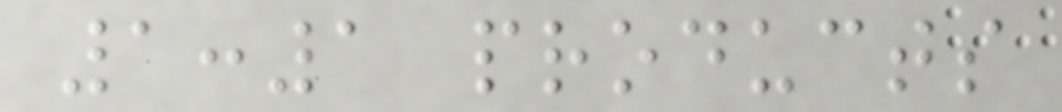1:1 products
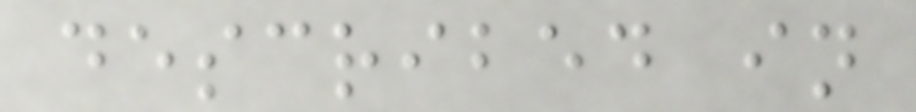described in
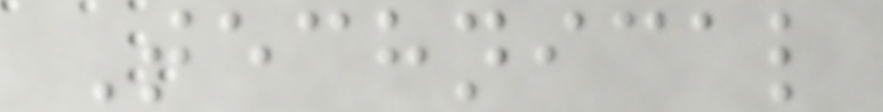Technical
